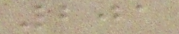201
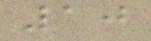10
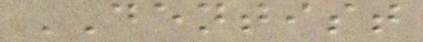DENTIST
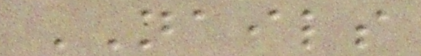NAILS
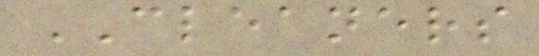CLEANERS
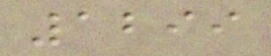1299
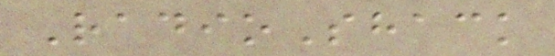RadioShack
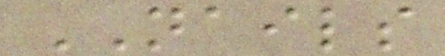NAILS
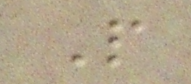P
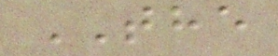THE
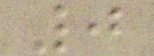0
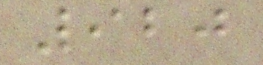920
